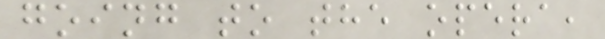going to the opera,
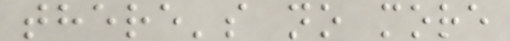there's no more
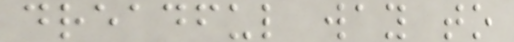dreadful way to
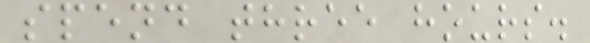spend three hours.
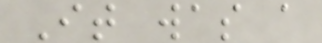It was a
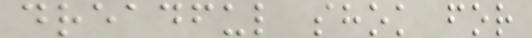dreadful shok for
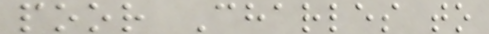poor Charles to
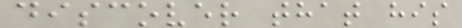discover that his
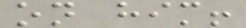on him!
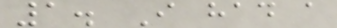1. I had a
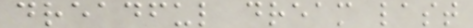dreadful dream last
